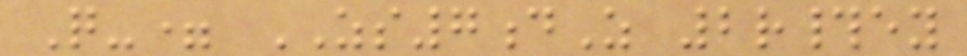Q-= ZS7dZ 2r#ey
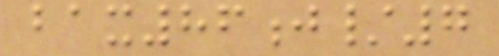bax86j/7
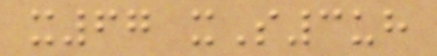x67 xS3uh
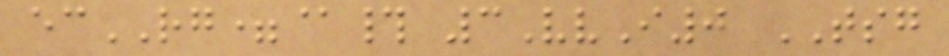ecRG=@# 3VvI0 TSG
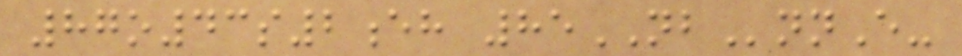87o43s2eh 85NBnnE-
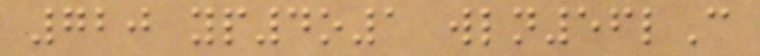720 yp4o1 wln56lC
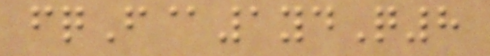fqF@1ydQ8
